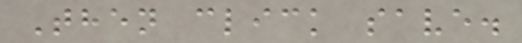Then click save.
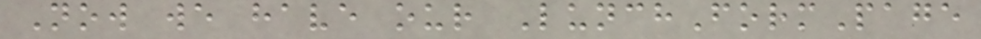Now we have our LunchFormPage
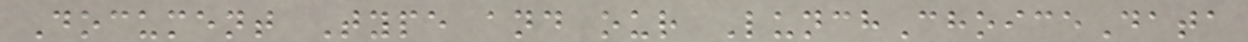Document Type and our LunchChoiceData
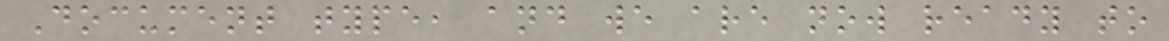Document type, and we are now ready to
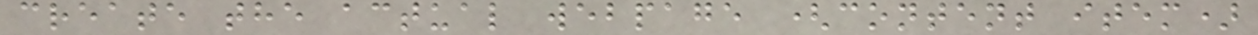create the actual webpage (content item)
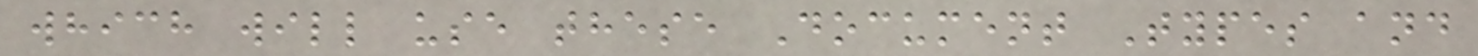which will use these Document Types and
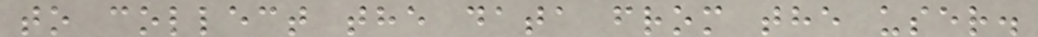to collect the data from the user.
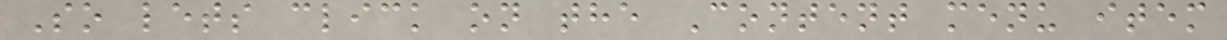So lets click on the Content menu item
